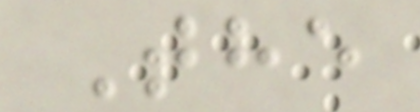The
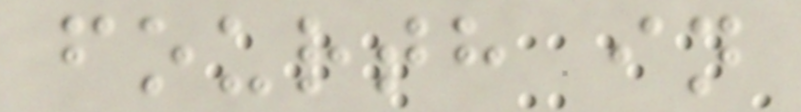fourth in
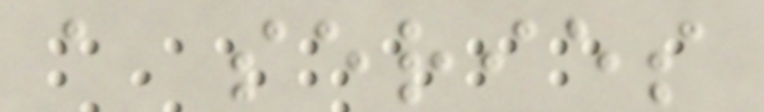a series
